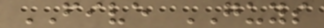FIVE GUYS
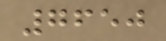7650
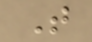T
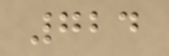724
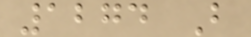1274 B
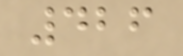426
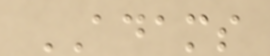ADAMS
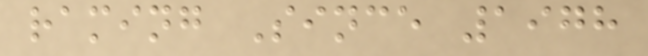raming Since 1978
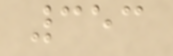353
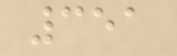351
